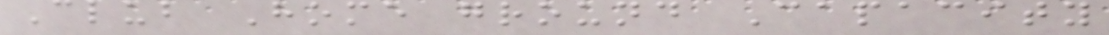Club Home ground Capacity
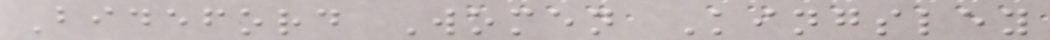Bideford Women Kingsley
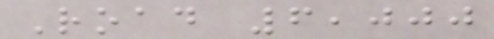Road 6,000
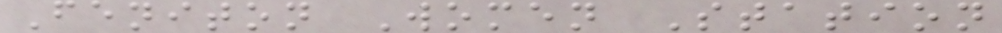Feniton Women Station
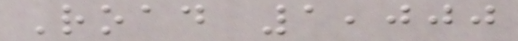Road 1,000
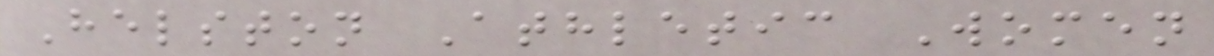Helston Athletic Women
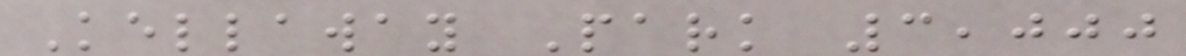Kellaway Park 3,000
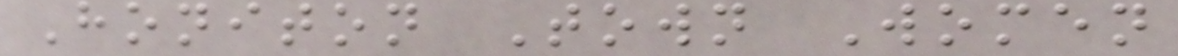Honiton Town Women
